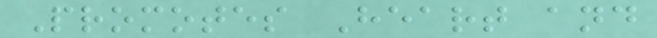Promotes Heart and
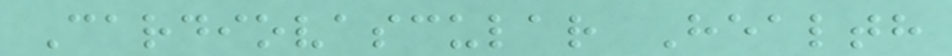Cardiovascular Health
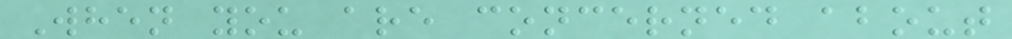When you are concerned about
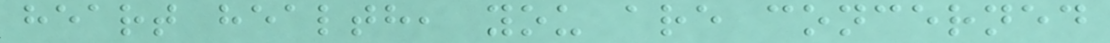heart health, you are concerned
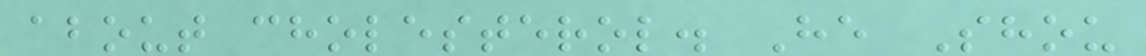about cholesterol. He Shou
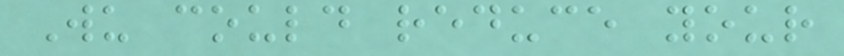Wu could reduce your
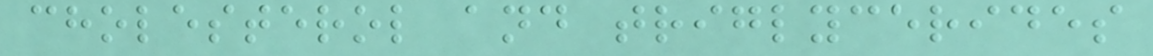cholesterol and triglycerides
